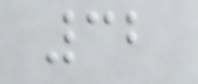32
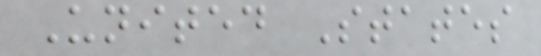United States
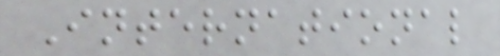International
